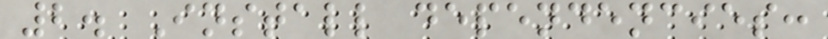2. Install dependencies:
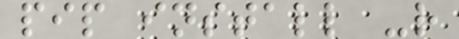pip install -r
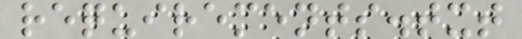requirements.txt
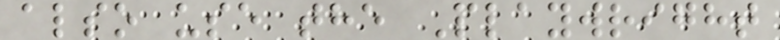also use the Playwright
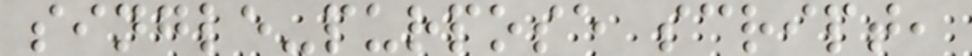single-purpose script,
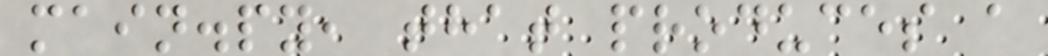main.py, that produces a
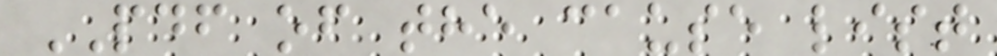PDF of the cause list
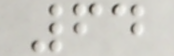64
